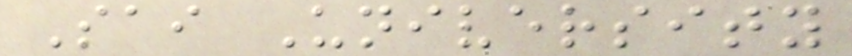Sai University
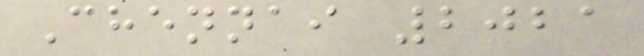Chennai 2021
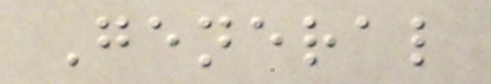General
